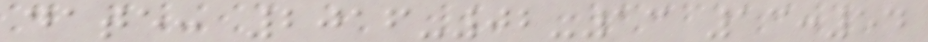date: 2016-02-13 13:54
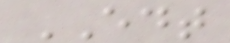EDT
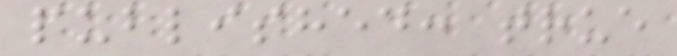published: true
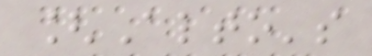[Alto's
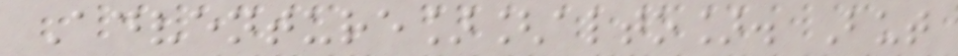Adventure][alto]. But
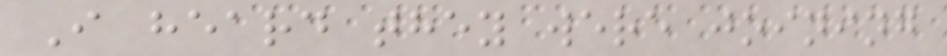I heard they were joining
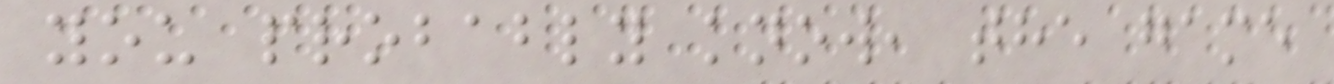you probably know, the game
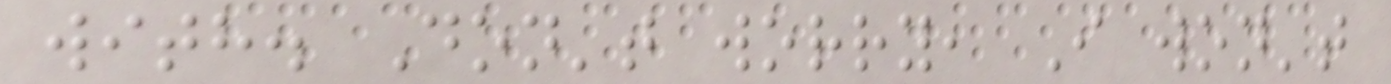with. Don't worry, I won't
